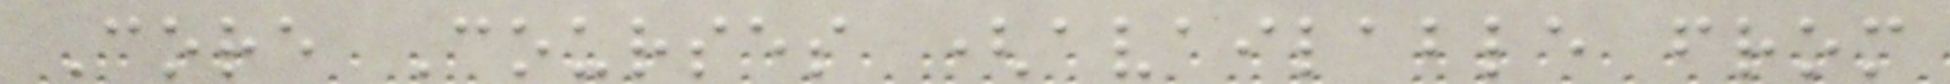Core Courses (available from
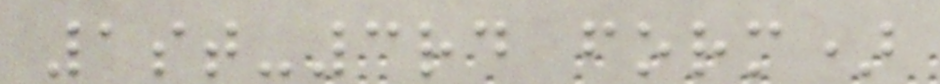1st-3rd form)
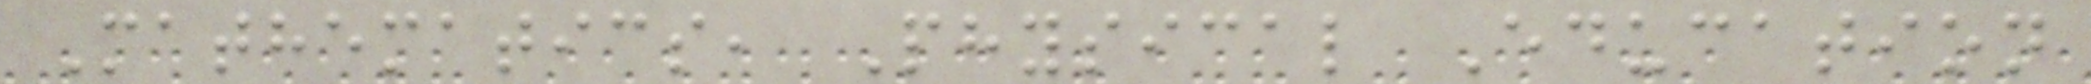Mathematics, Physical Education
